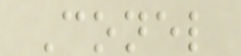Conel
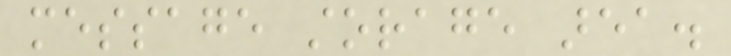message storage area.
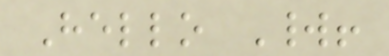Hello World!
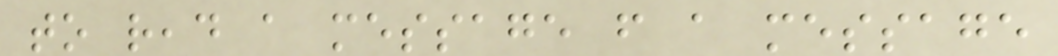to read a message from a message
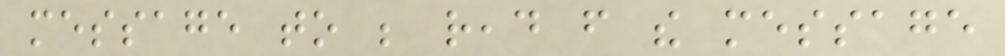message to be read from the message
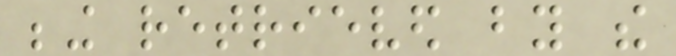being retrieved by the
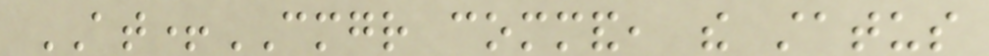AT+CMGR command, the status
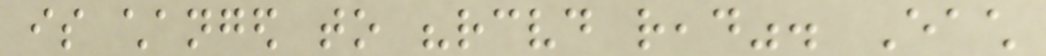is changed to "received read". Each
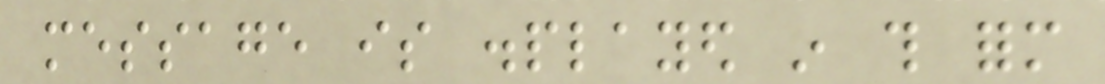message is displayed in this form
